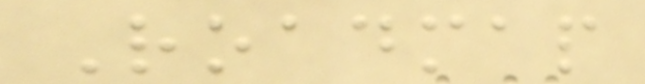Roadmap
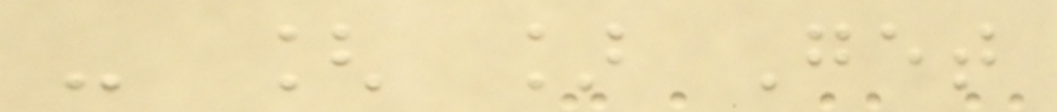- [ ] Get
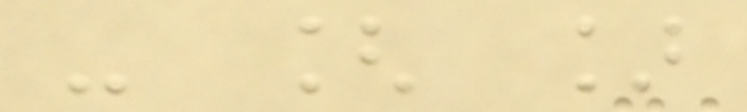- [ ]
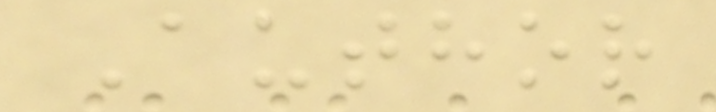Author
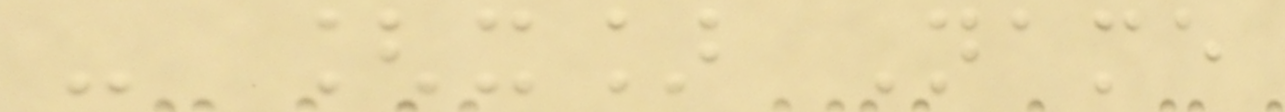- [x] Name
